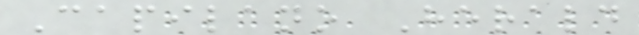Capilano Herald
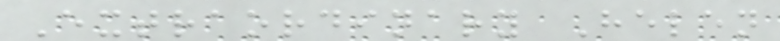Extraordinary Helen
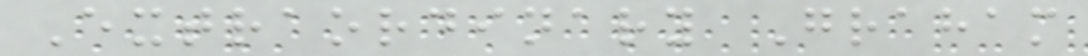Extraordinary Graham
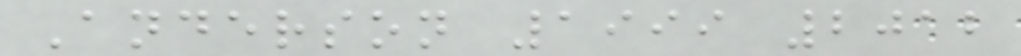Anderson 1999 2012
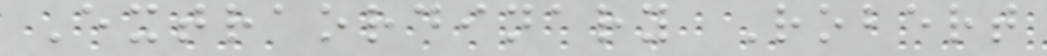Extraordinary Robert
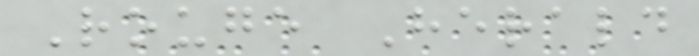Rouge Herald
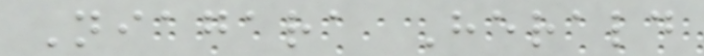Niagara Herald
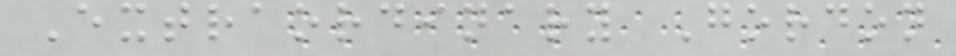Extraordinary Gordon
